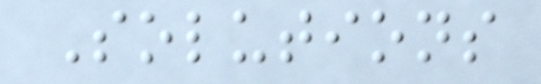Solutions
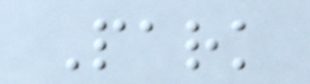Park
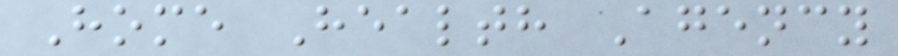Home Health Agency
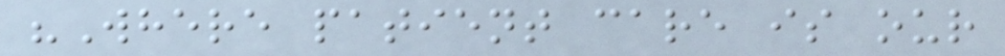"Where patient care is our
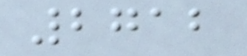2712
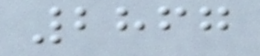2867
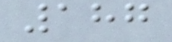187
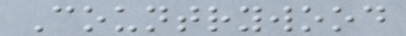Countrywood
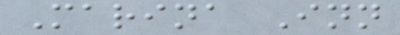Marina Inn
